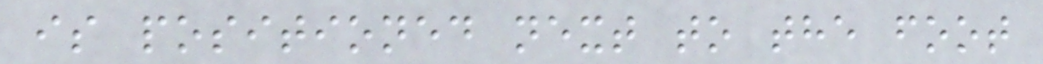is positioned next to the foot
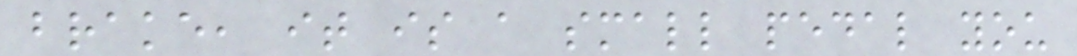brake, it is a small pedal you
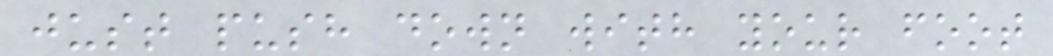just push down with your foot
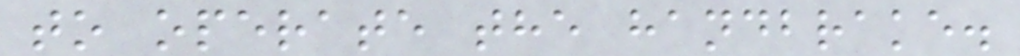to operate the handbrake.
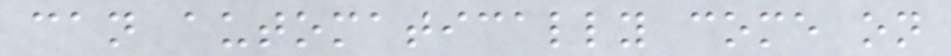can automatically come on
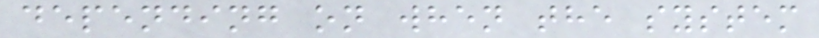depending on when the system
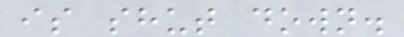is shut down.
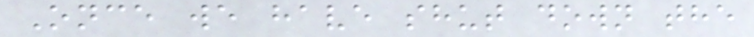Once we have shut down the
